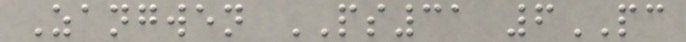Zangwen PS31 6PC
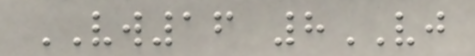VW16 8VJ
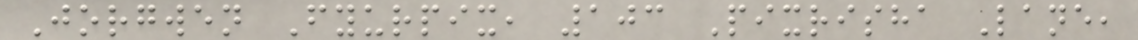Jorgwen Fyurpix, 103 Pixrisha Lane,
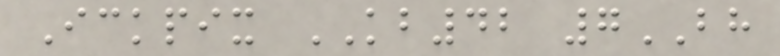Ickpix KB42 7BH
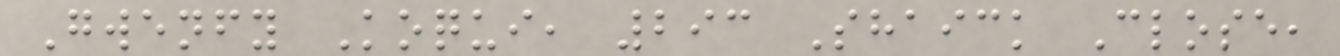Gwenfy Koqui, 293 Shaick Close,
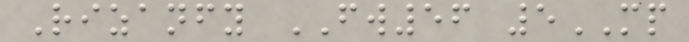Rizanfy FW56 5MP
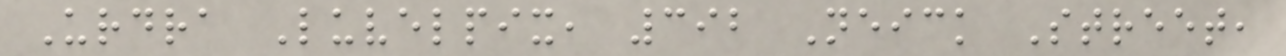Urdra Luvelpix, 392 Neick Street,
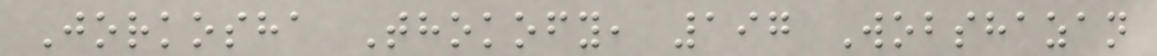Jorkosha Thokofy, 197 Wobshazan
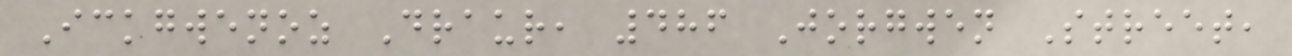Ickgwenoz Draur, 486 Jorgwen Street,
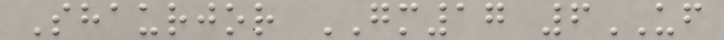Shaurjor GM17 6UF
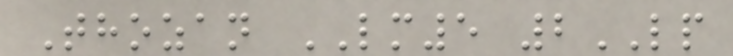Thozan LM5 2LP
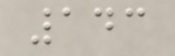143
